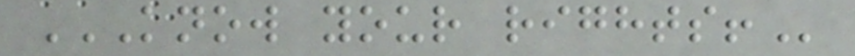KNOW YOUR RIGHTS!
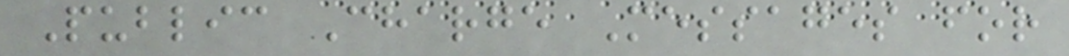Public Charge Messages for
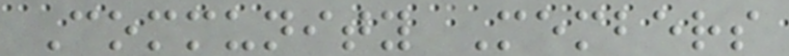Community Members
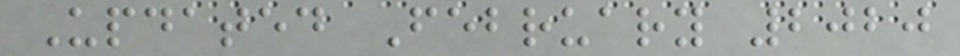Updated February 2020
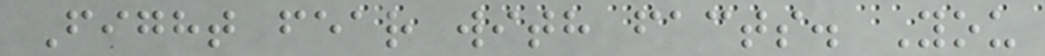Fight fear with facts. You
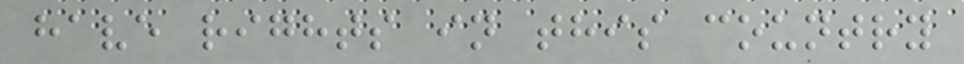have rights in this country
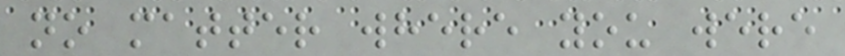no matter where you were
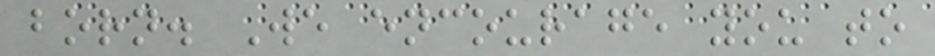born. We encourage you to
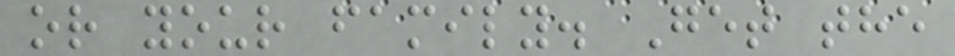or your family. Get the
